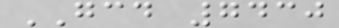GCD 7430
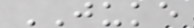JUKE
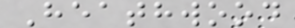Heathwood
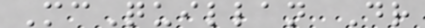McQuillan Dr
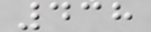438
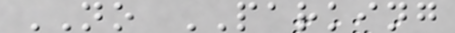NO PARKING
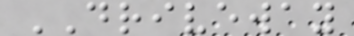DRIVEWAY
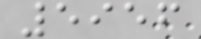5956
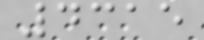4315
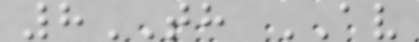8TH AV
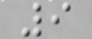9
